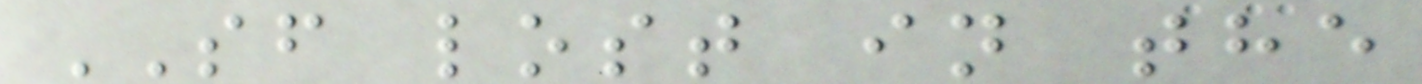SF lost in the
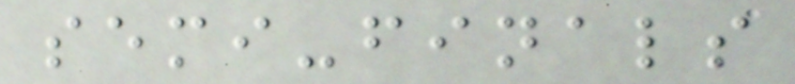semi-finals
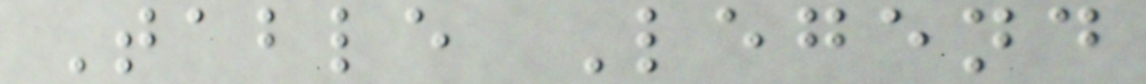Table Legend
